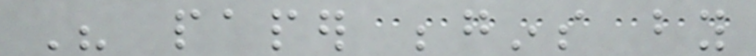His paper begins by
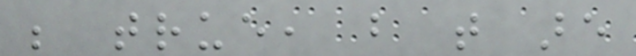be true, but that are
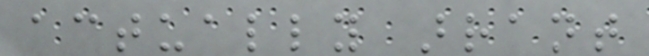actually arrant
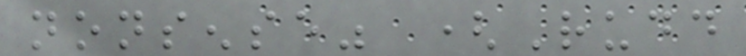nonsense" (Rudd
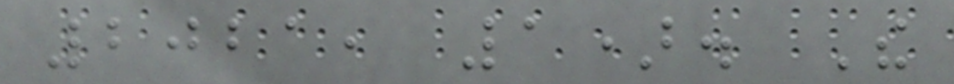2021, 1). The
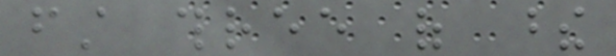first three of these
